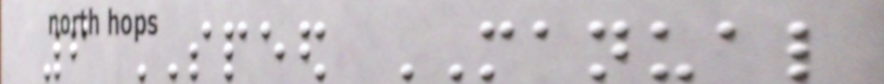6 SPEED MANUAL
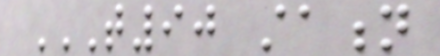T90 STATION
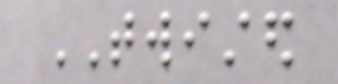TWISTED
